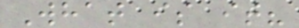What is it?
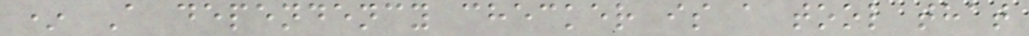* A dependency checker is a tool that
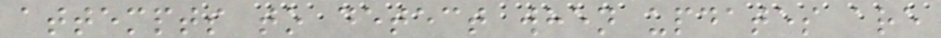attempts to detect when updates are
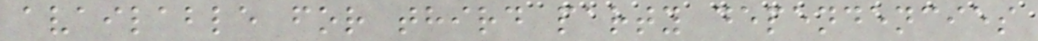available for third party dependencies
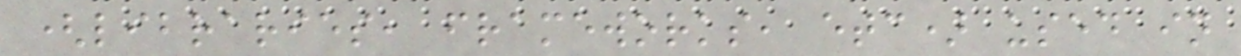(libraries, frameworks, etc) used in
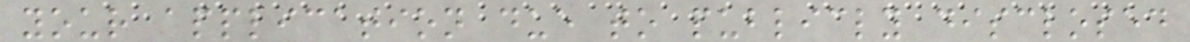your application due to publicly disclosed
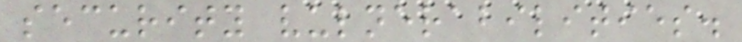security vulnerabilities.
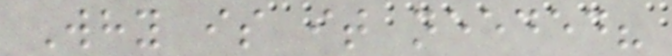Why is it needed?
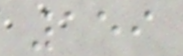159
